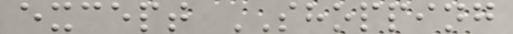except SHOPPING
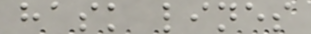hask lines
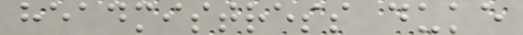headmistress duke
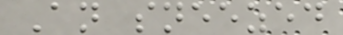An sneezed
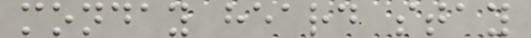monday heard stay
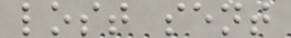lost sent
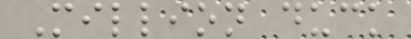Million duck
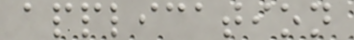application
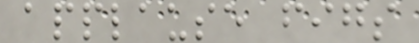applause figs
